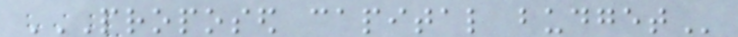PROPOSED CAPITAL BUDGET
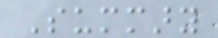Summary
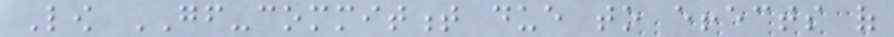Low GF-commitment due to effects of
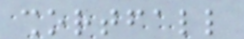shortfall
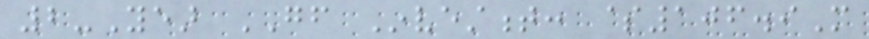2-Year GF Investment: $106.9M
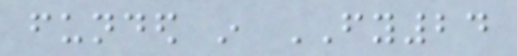funded in FY24
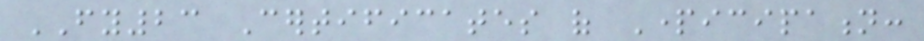FY23 Certificates of Participation:
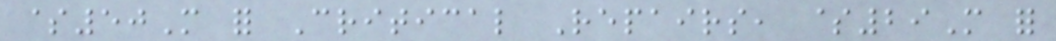$50M for Critical Repairs, $29M for
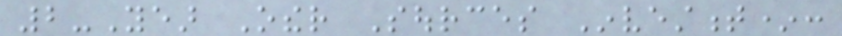2-Year Other Sources Investment*:
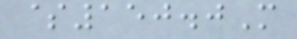$150.0M
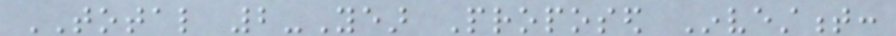TOTAL 2-Year Proposed Investment:
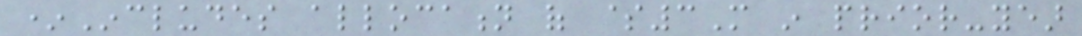*Includes allocation of $3M in prior-year
